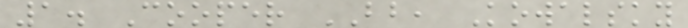1. Cooper BB, Kowalsky
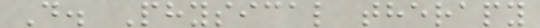D. Physical therapy
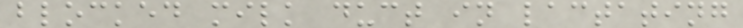blocked milk duct in lactating
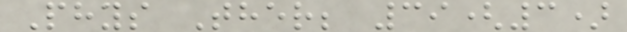Phys Ther; 39(3)
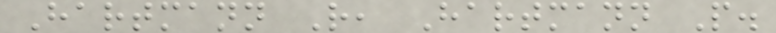Hartmann R, Hartmann P.
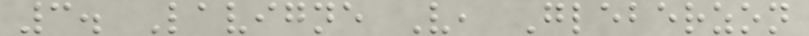3. Lavigne V, Gleberzon
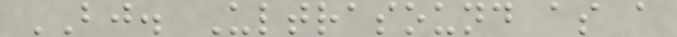BJ. Ultrasound as a
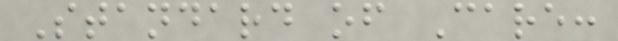Standard of Care:
